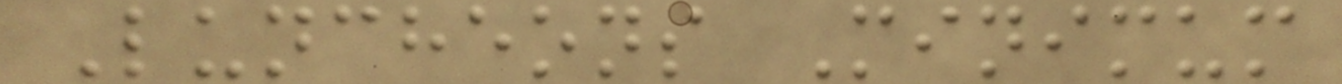Luncheons Minimum
